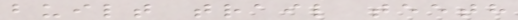built trail teeth
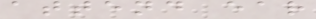attend ear
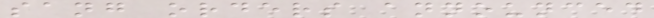sang orders announced
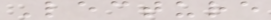Lecture
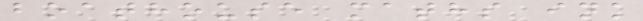boathouse maths ink
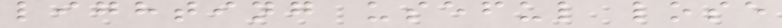lighting useful lose
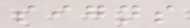signs
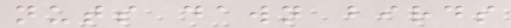nuts dawn birds
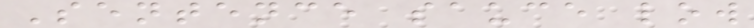Sentence sauce low
